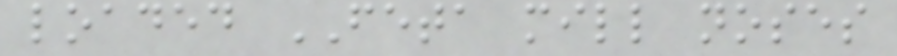loaded FETA mill noses
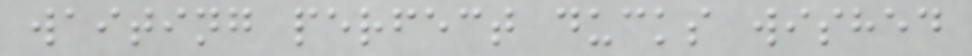waiting perfect ducks wished
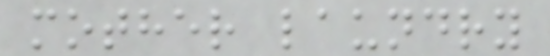mother laundry
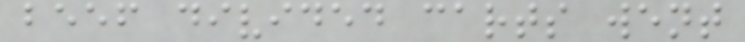beef divided carts went
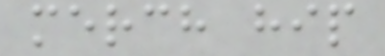merch hip
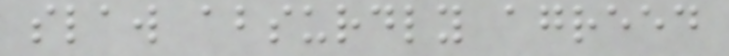slaw absurdly agreed
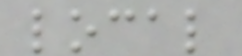local
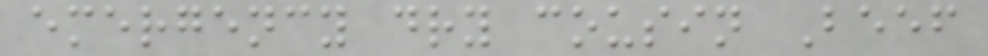emergency dry cousin Beef
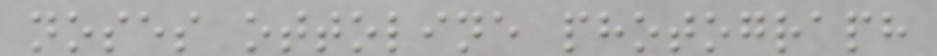noses ottoline photograph
